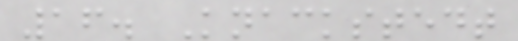16. Knackstedt
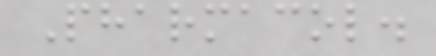Pharmacol.
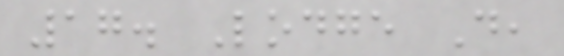17. Lodge D,
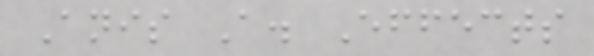Anis A. Effects
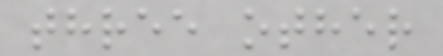three other
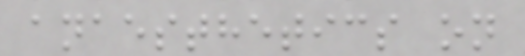anaesthetics on
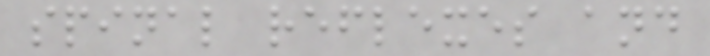spinal reflexes and
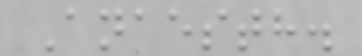Anaesth.
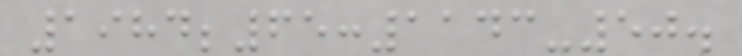1984;65:1143-50.
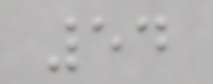54
